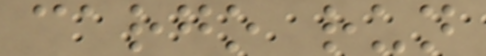cargo run
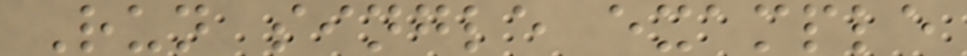Run single example
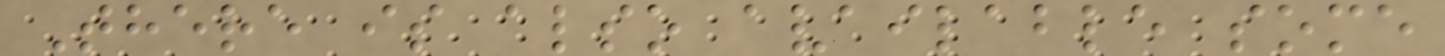There is also available some
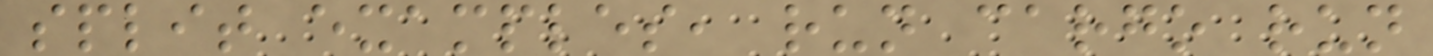split examples, run cargo run
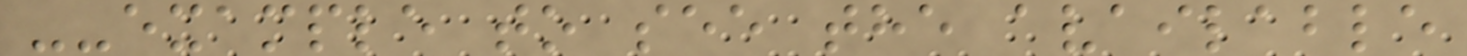--example to see the available
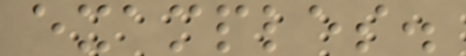examples.
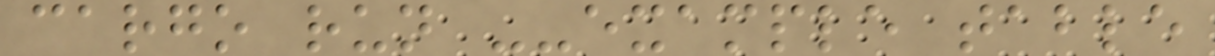cargo run --example table
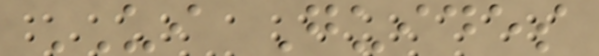UI Guides
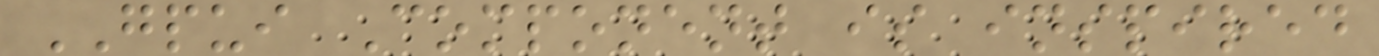GPUI Component is inspired
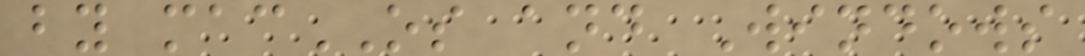by macOS and Windows
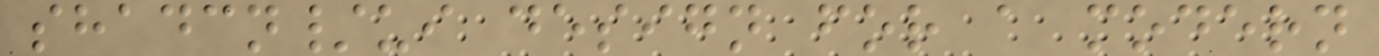shadcn/ui design for a modern
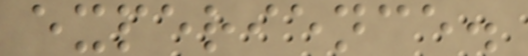experience.
